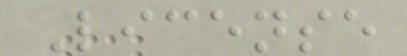License
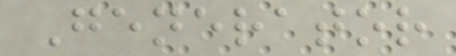Generator
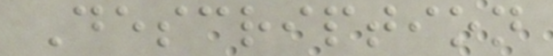Description
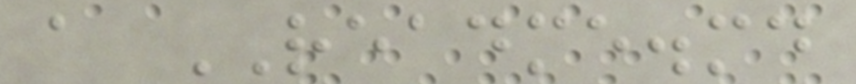a README.md
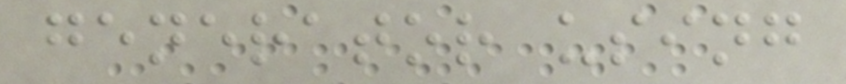generator using
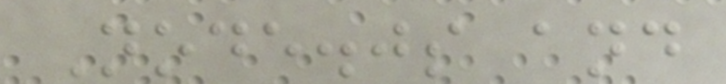Node.js and
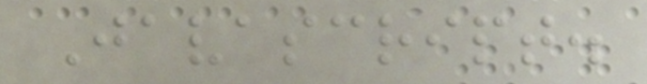Javascript.
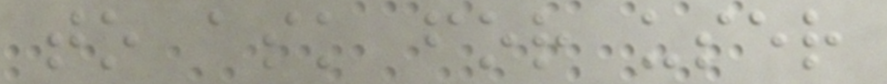to ask for user
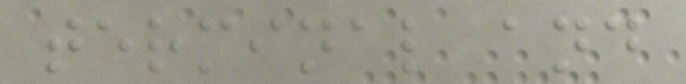terminal and
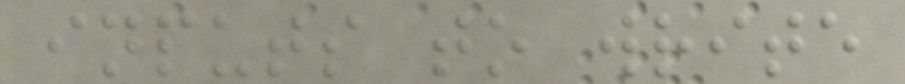inputs to write
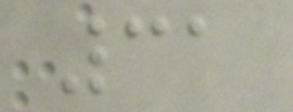31
